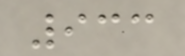933
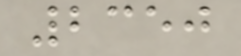2350
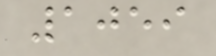1059
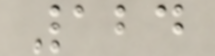124
